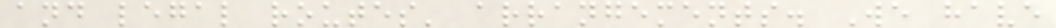and legal routes' arrangements. We have
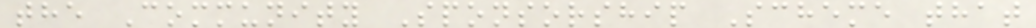the Community Sponsorship Scheme that
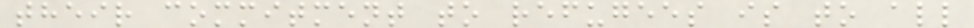their commitment to refugees is to all
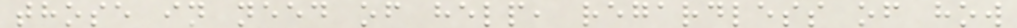those in need of help, regardless of how
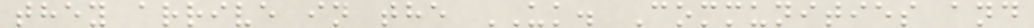they arrive in the UK. Communities and
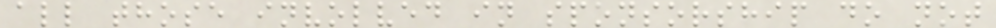all those involved in sponsorship do not
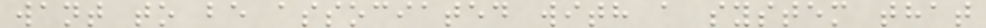want to be associated with a system that
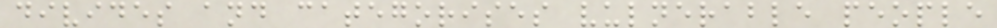divides and categorises vulnerable people
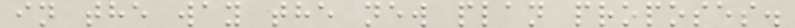in the way the new plan proposes.
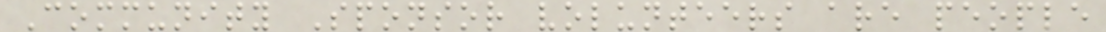Community Sponsor volunteers are people
